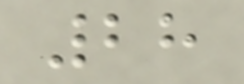28
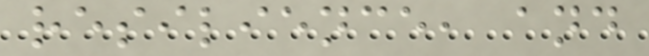resilience, and
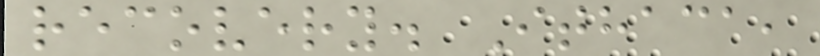recovery. Ithaca,
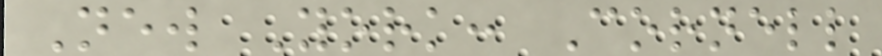New York: Cornell
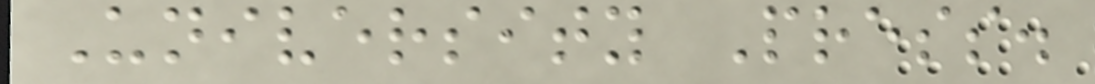University Press.
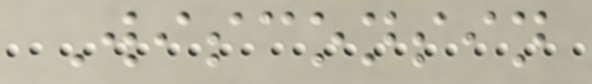Wisconsin
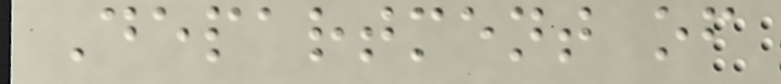Department of
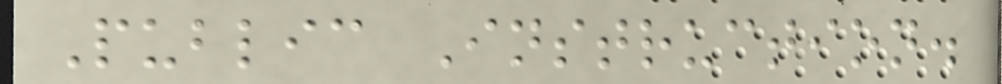Public Instruction.
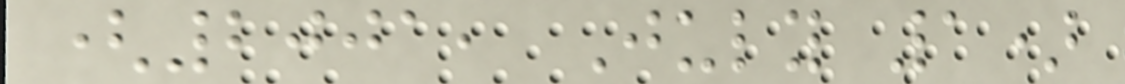(2001, July 1)
